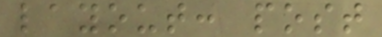layout: post
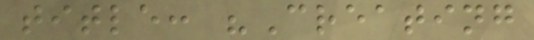title: "Creating
